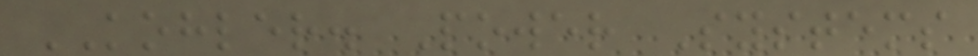KOHLER. Power Systems
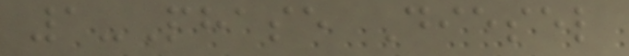1-Phase Diesel
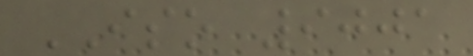ISO 9001
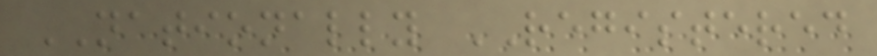NATIONALLY REGISTERED
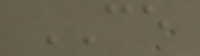CE
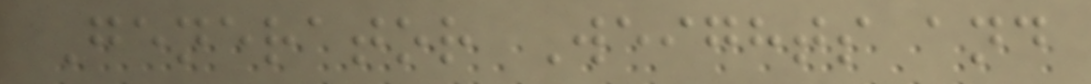Generator Weights and
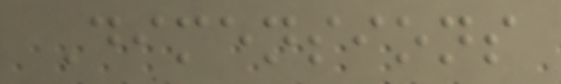Dimensions
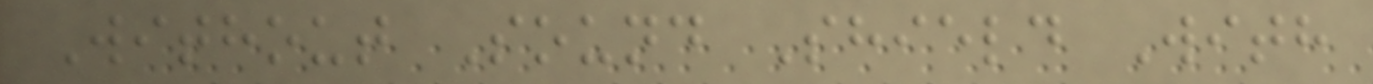Without Sound Shield With
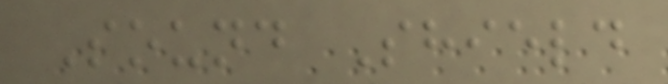Sound Shield
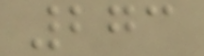273
